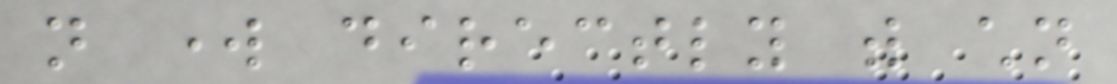not work directly with children
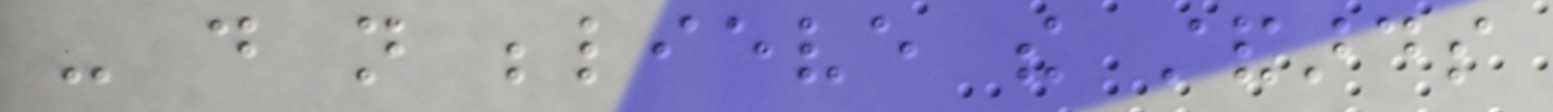- do not believe the standards
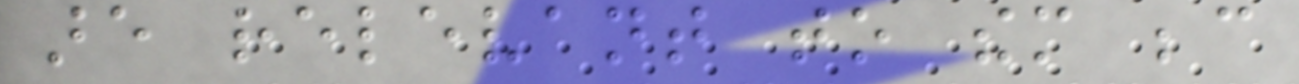are relevant to them because
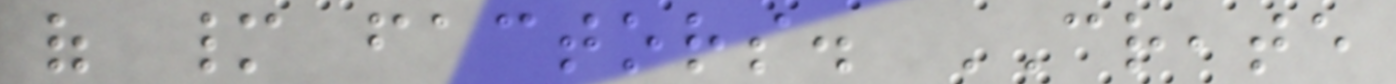of many factors. CREATE
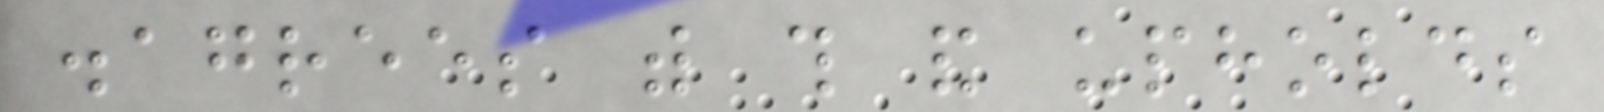disagrees with this and upholds
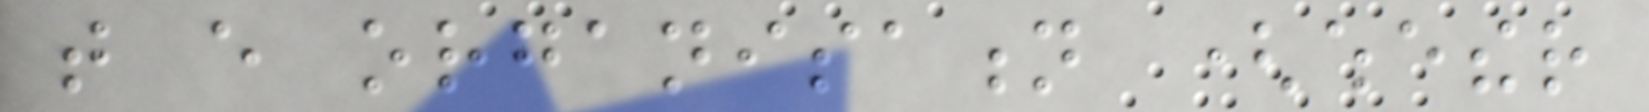that every organisation (whether
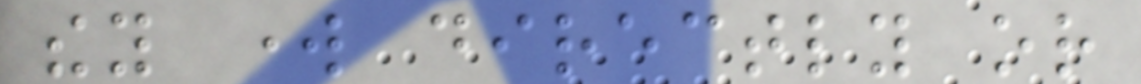they work directly or
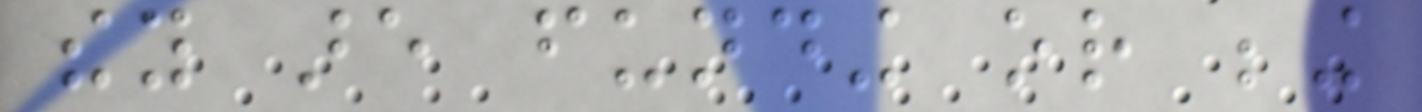they are funding or being
